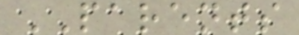PARENTS
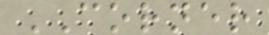CORNER
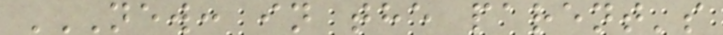NEW: IN THE PARENT'S
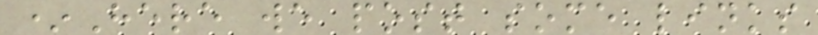*Here we post some links
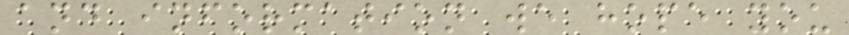and information we hope you
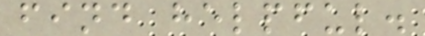find helpful.
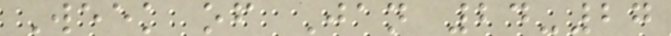Week of Jan 24-27
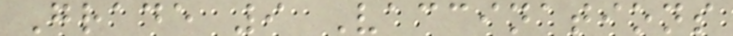Grade 9 Vaccinations
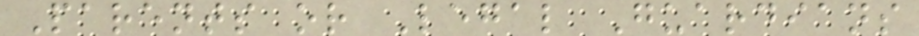Parents or Legal Guardians
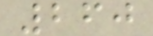260
